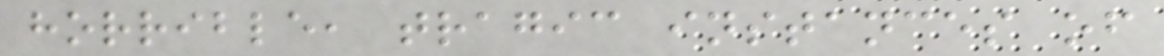horrible, tragic instances of
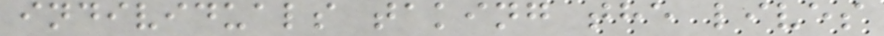individuals taking the lives
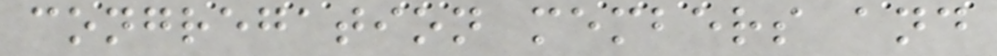congregation members and
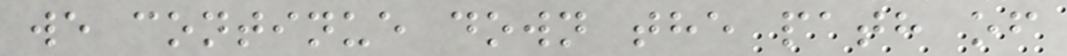we continue down the path of
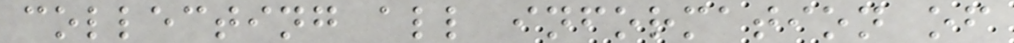collecting all information of
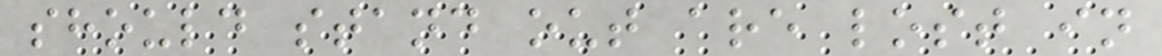should stand out are lost in
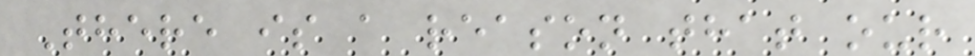There is a reason that our
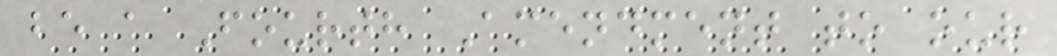be a Fourth Amendment to our
